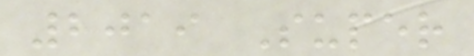2019 Super
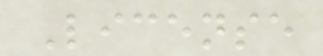License
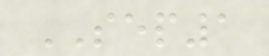SEP1
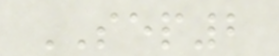SEP2
